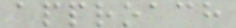approach
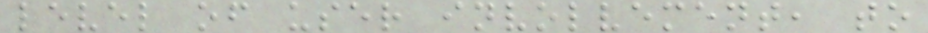level of user involvement, to
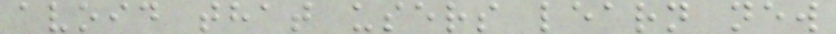avoid that users learn new
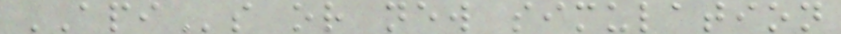APIs or new simulation
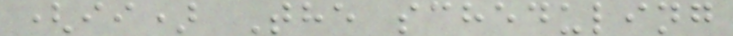(ii) The scheduling
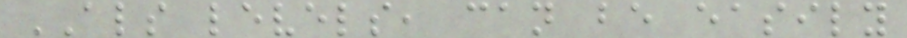ALS levels, can be easily
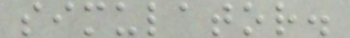simulator.
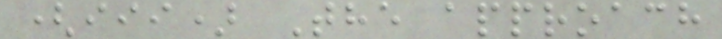(iii) The approach
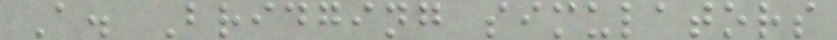A. Bridging simulators
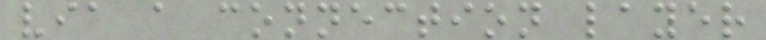via a connection layer
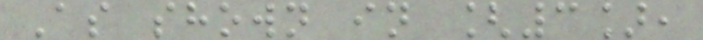As shown in [3],
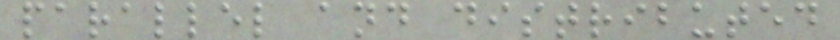parallel and distributed
